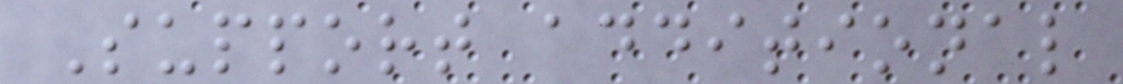Support additional
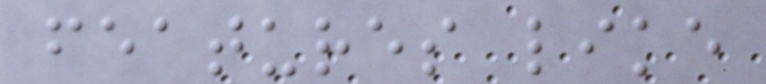features like
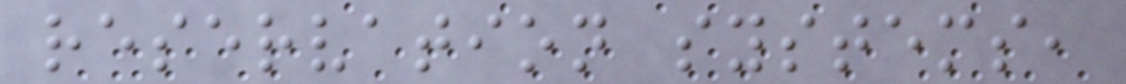reservation systems,
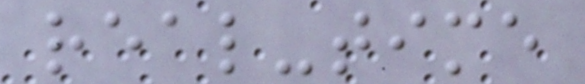real-time
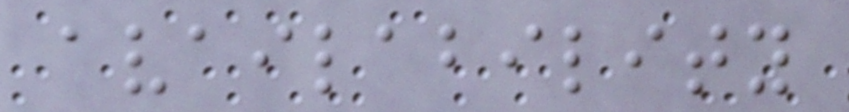availability
